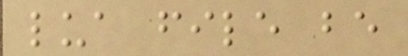lua file be
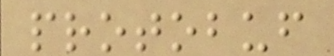protobuf
